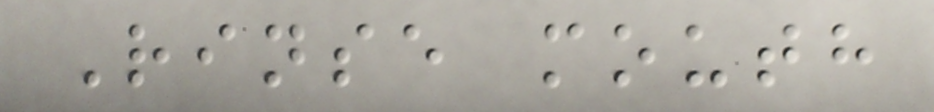Rinse mouth
